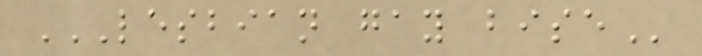LESBIAN GAY BISE
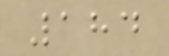184
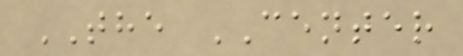THE CENTER
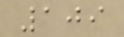109
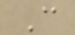C
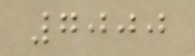7000
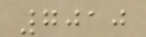7010
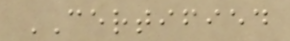CERTIFIED
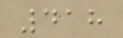418
